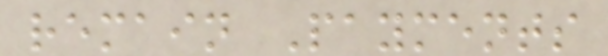remain Payments
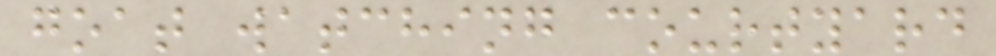goat watching courtyard
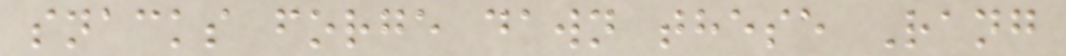snacks forge dawn these Rang
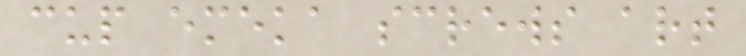cup emeka screws art
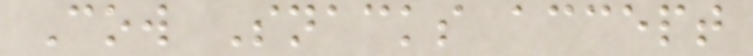Cow Snacks accept
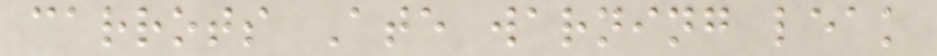carrots Ate warning leak
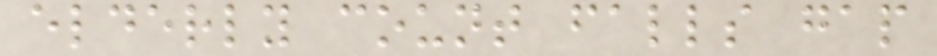elderly count falls gap
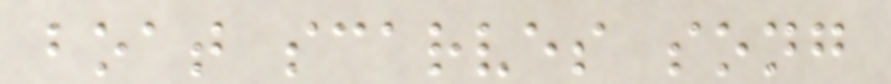boat scarves song
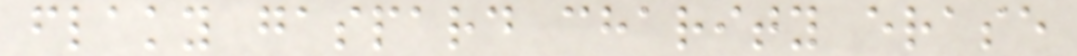flaky gaspard charity erase
